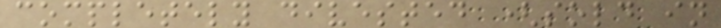completely divested (sold in
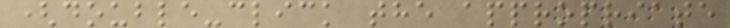(double-click the appropriate
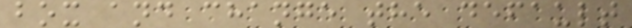box and change the default
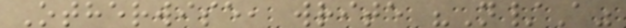Otherwise, write "N/A"
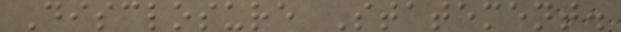Disclosure Statement.
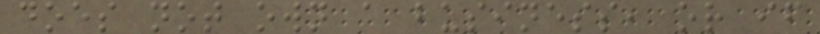does not own a business, or if
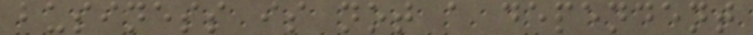business is not a dependent
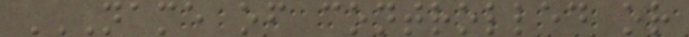NAME OF CONTROLLED OR
